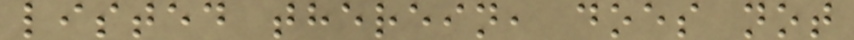listed therein, does not
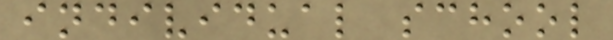individual school
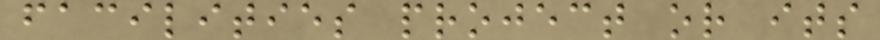facilities project or its
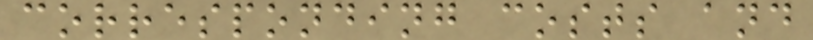corresponding costs and
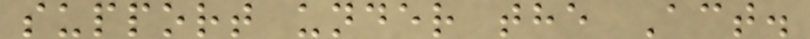support under the Act.
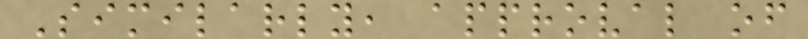Similarly, approval of
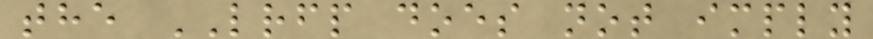the LRFP does not imply
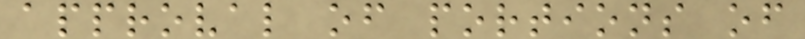approval of portions of
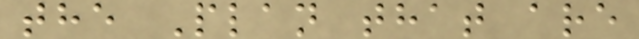the Plan that are
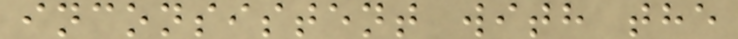inconsistent with the
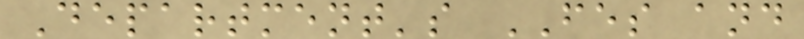Department's FES and
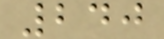240
